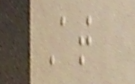At
